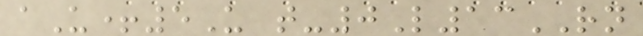aU+5U t-0L13RN
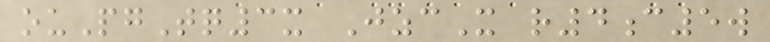ouPgTq3x JzcX r4c5w
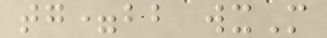tg=bb wxM
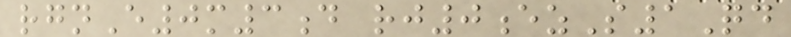rgnE0m3d rj0ezS1Qd
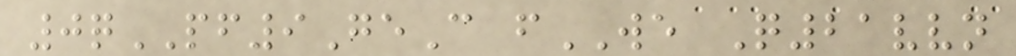0qPF9GeC fWE Q21vvn
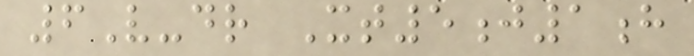6V-dr Xt5j1h
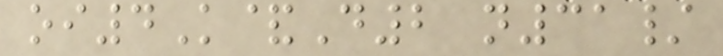oi4K&D2 n31/
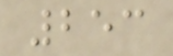253
